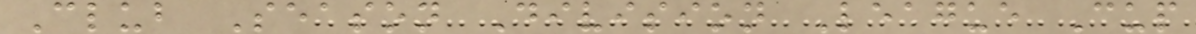Club Season Division League Cup
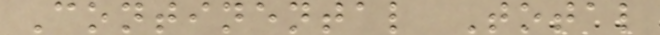Continental Total
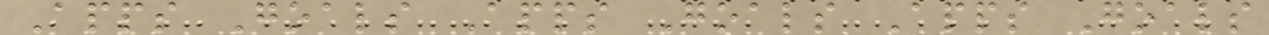Apps Goals Apps Goals Apps Goals
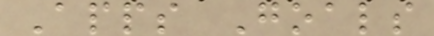Apps Goals
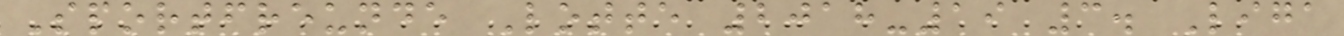Sportfreunde Lotte 2018-19 3. Liga
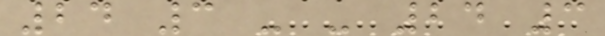24 3 - - 24 3
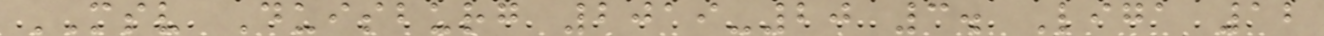MSV Duisburg 2019-20 3. Liga 12
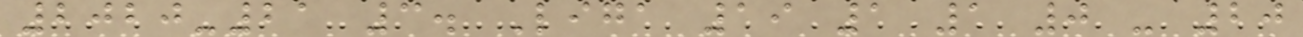2020-21 3. Liga 19 1 1 0 - 20
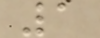1
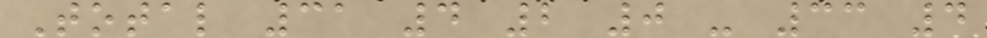Total 31 4 2 0 - 33 4
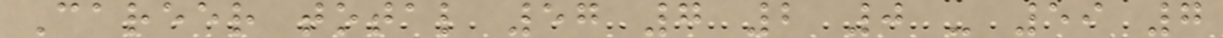Career total 57 7 2 0 - 59 7
